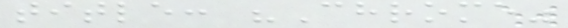title: "Chrome"
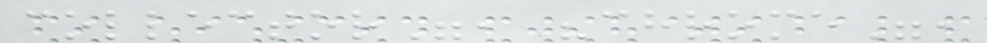collector", "chrome",
